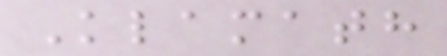Klamath
